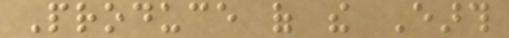Produce of the Earth
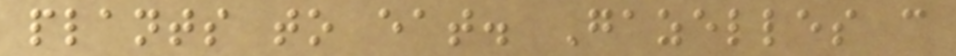plants to eat. Gazelles can
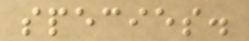species.
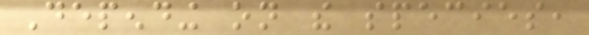Depending on the species,
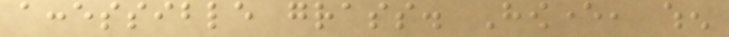accessible grass. However, when
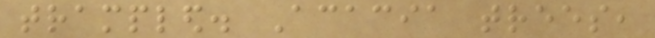trampled. Acacia trees,
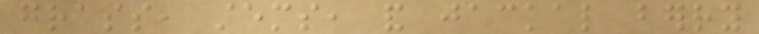grass, stems, and jackal berry
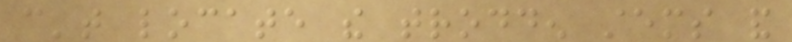can't locate the trodden stems and
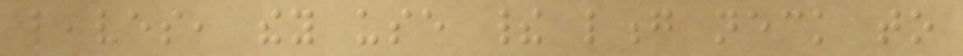leaves, they use their long neck to
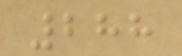288
